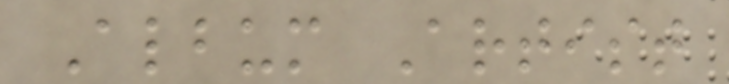Album Artist
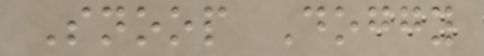Snoop Doggy
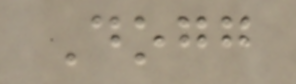Dogg
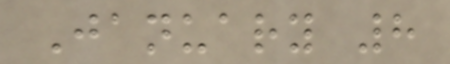January 8
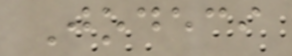Jodeci
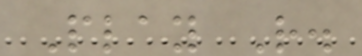Play R.
